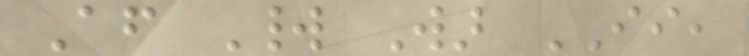After World War II,
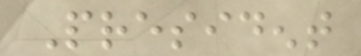President
